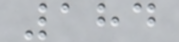184
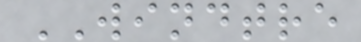WINDTRE
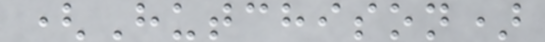(Hutchison)
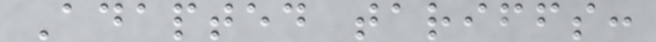Adapted tariffs:
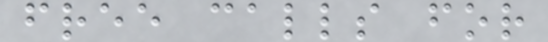free calls for
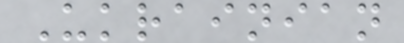Ukrainian
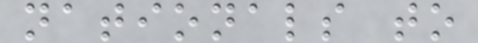nationals to
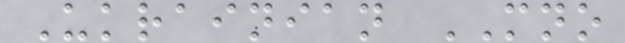Ukrainian MNO
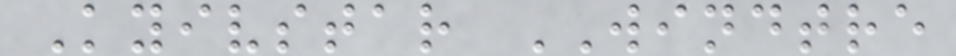Kyivstar WINDTRE
